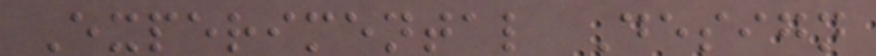Experimental Design
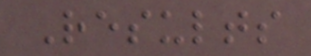Results
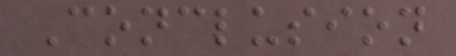Conclusion
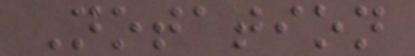Notation
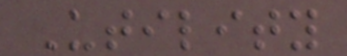Utility
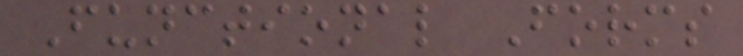Functional Forms
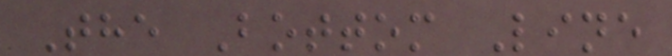The Bottom Line
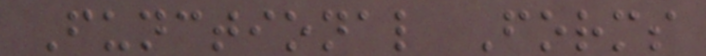Functional Forms
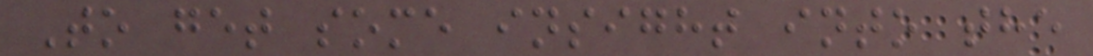To get some insight into the
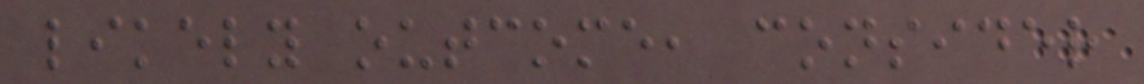likely outcome, consider
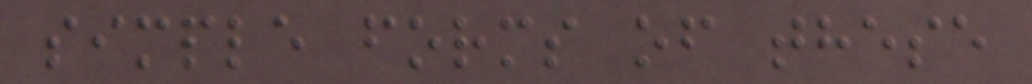simple forms of these
